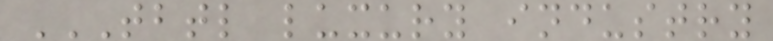TBTL LUXURY INDUSTRY
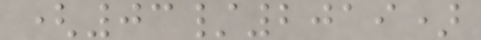(03/2019)
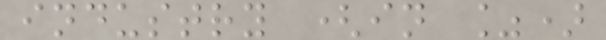industry (in %)
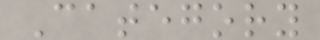Category
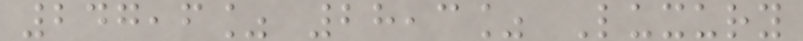247,6% 28,3% Luxury
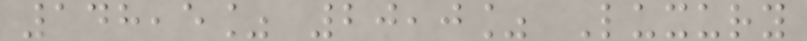148,5% 20,0% Luxury
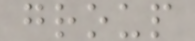group
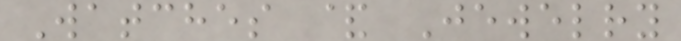Watches & Jewelry
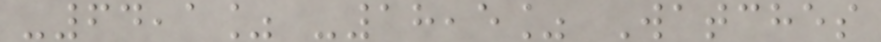-64,1% -18,5% Watches
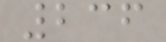236
